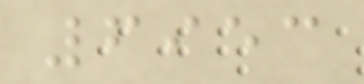6953
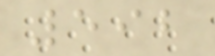592
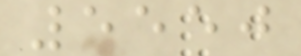5550
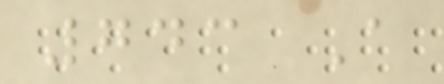743 A
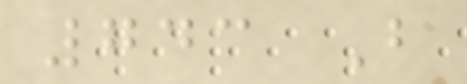743 B
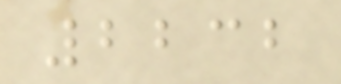2232
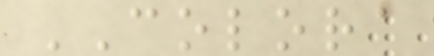COLORA
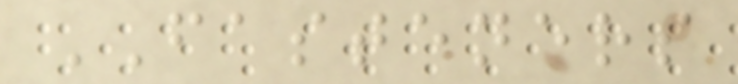FASTENERS
